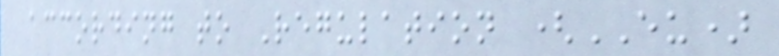according to Regulation (EU)
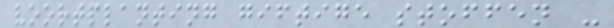voortplanting giftige stoffen -
